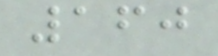160
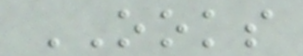OOKS
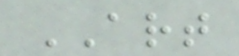ART
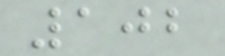102
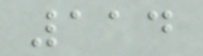114
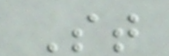St
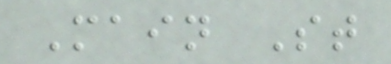Main St
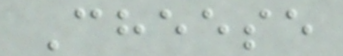Cheese
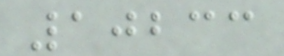10233
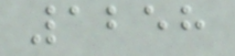1258
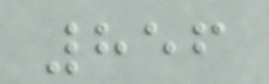856
